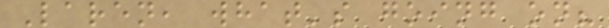Laren, what's going on?
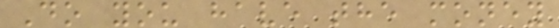Do you have the money
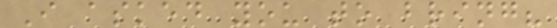I asked you to bring?
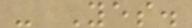- Yes.
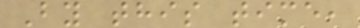By this time,
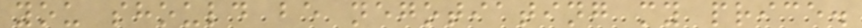you should be negotiating my price.
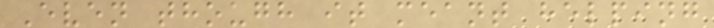Even though it meant helping
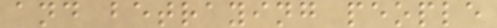and betraying people
